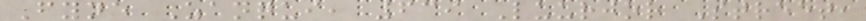Fyne Zanqui, 639 Luurjor Street,
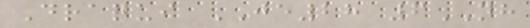Draqui JE28 6NH
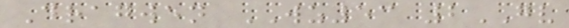Dragwen WZ53 2GV
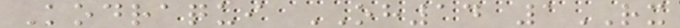Kodraqui OH14 1RX
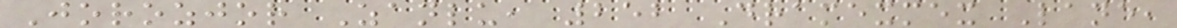Jorozjor Zanlu, 252 Dramexmex Lane,
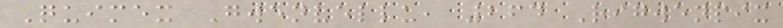Quimex Gwenvellu, 264 Rigwenpix
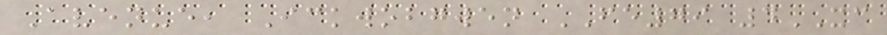Avenue, Ickwobgwen FE79 4XC
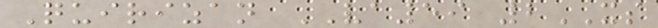Quirizan VA59 2XS
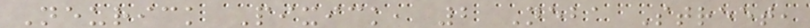Neurick Pixick, 2 Neba Street,
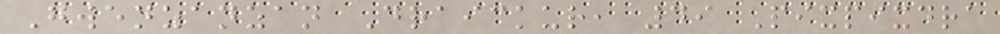Gwenzanzan Draickur, 49 Pixpixdra
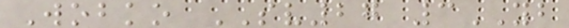Wobko SV27 3YB
